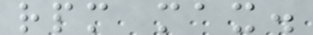rpm max.
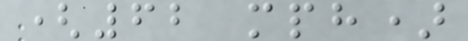(62 mph)
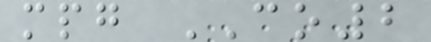mpg CO2
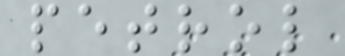petrol
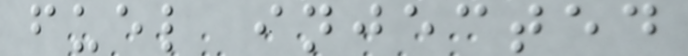fuel injected
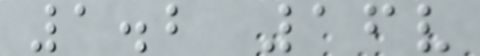1.2 16v
